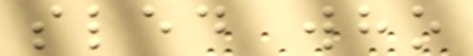sled who
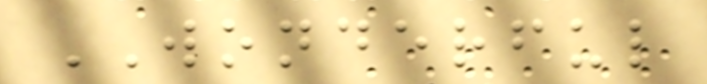WONDERFUL
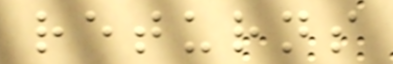returns
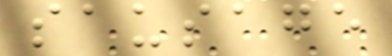sausage
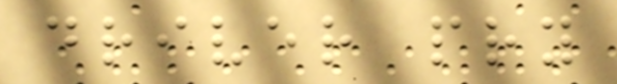driver pry
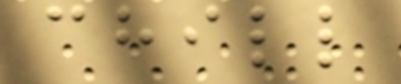chill
